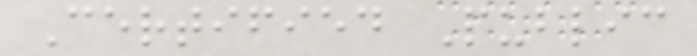Certified Public
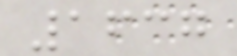1637
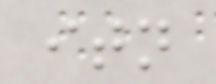itn
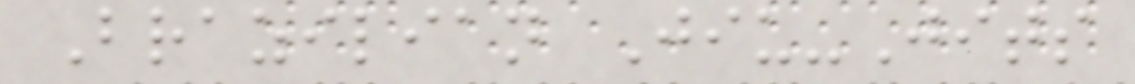Brazilian Jiu-Jits
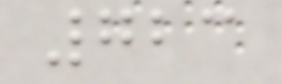723
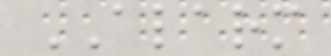ALARM
